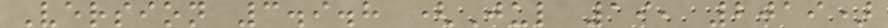Version 3.9.8 (Jul 19, 2019)
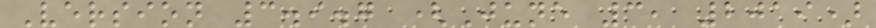Version 3.9.7 (June 3, 2019)
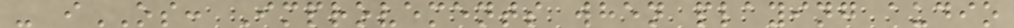- iOS: Improvements when playing audio
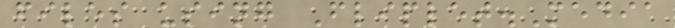files using Fliplet.Media
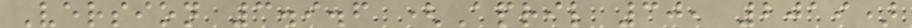Version 3.9.6 (April 30, 2019)
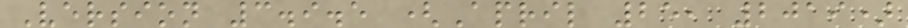Version 3.9.5 (April 25, 2019)
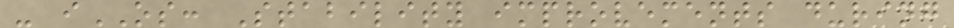- iOS: Stability improvements during
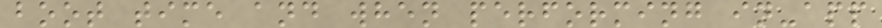boot time and when performing in-app
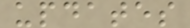updates
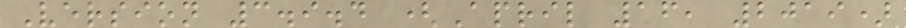Version 3.9.4 (April 16, 2019)
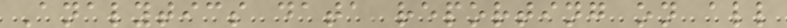Analytics data reporting on all
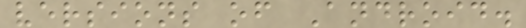versions of Android.
